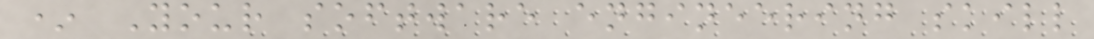* Your software engineering skill
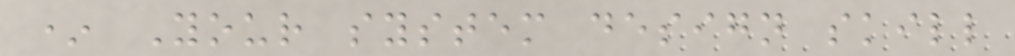* Your system design skill
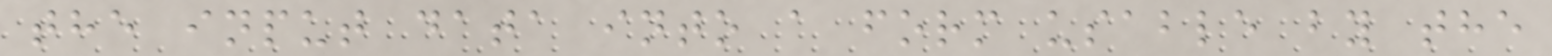the input data into a form usable by the
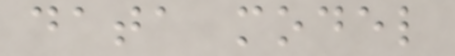data model
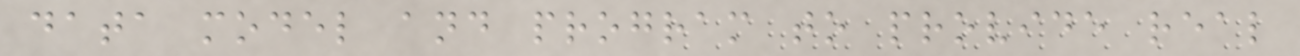data model and program to provide real
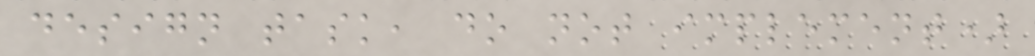design task, do not implement)
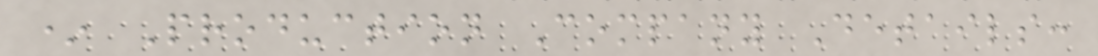* Production Company Details:
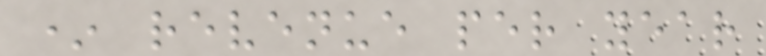* revenue per year
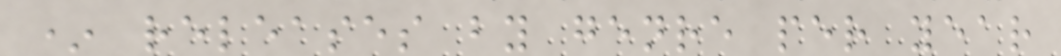* releases by genre per year
